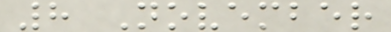8 November
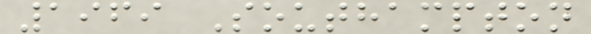1969 Southampton
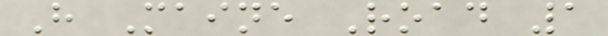H Maine Road 1
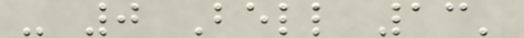- 0 Bell 13'
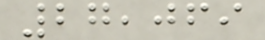27,069
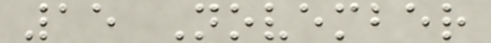15 November
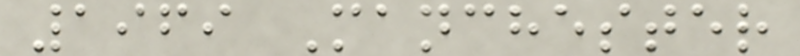1969 Manchester
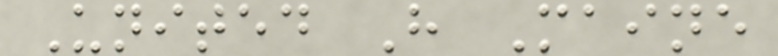United H Maine
